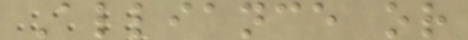Alliance or
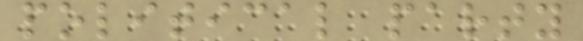political party
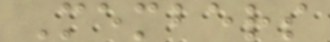Members
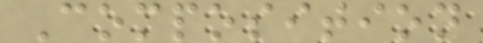Composition
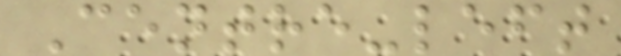Centre-left
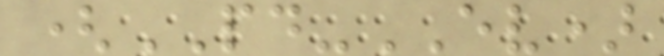(PD-EV)
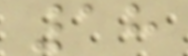18
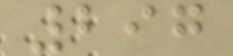297
